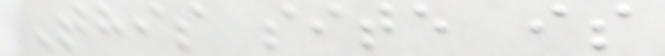This site is
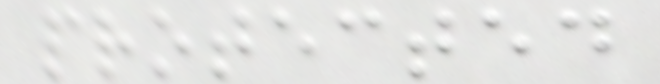protected
